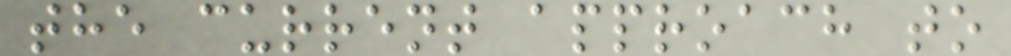the current approach to
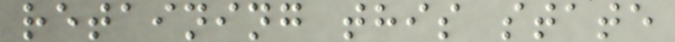retaining this state
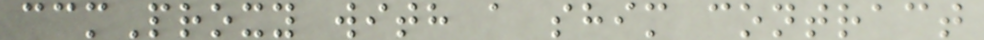ccmProxy with a shim contract
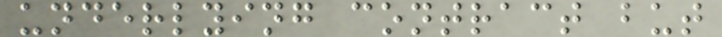underlying contract but
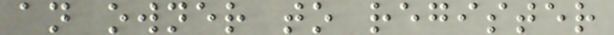an owner to register
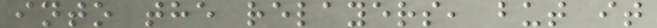into the relayers, but it
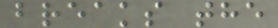breaks the
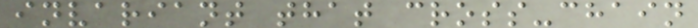invariant that cross-chain
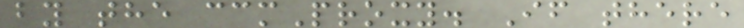by the ccmProxy. If there
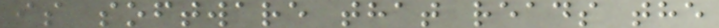is software that reads the
